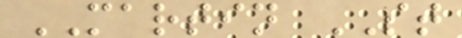MARTIN ST
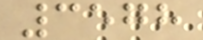3578
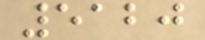5120
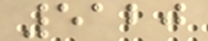5120
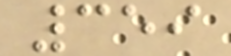359
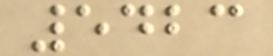5423
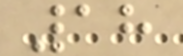18
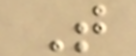T
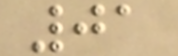01
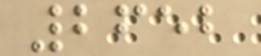2652
